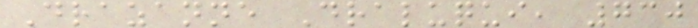Drazanne Draluqui, 730
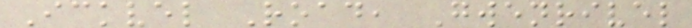Ickvel Road, Gwenrivel
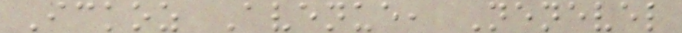Ickoz Avenue, Nenevel
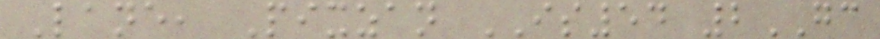Lane, Pixzan IS54 2GC
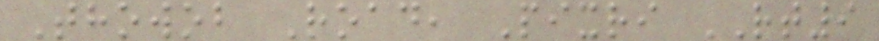Thowob Road, Pixri RT9
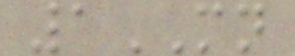1MN
